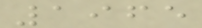1965
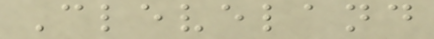Cleveland
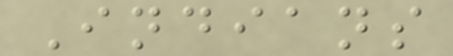Indians
